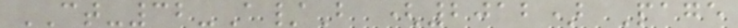CT-32-A/B (2012) Page
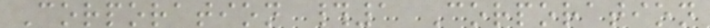Corporation #1 Corporation
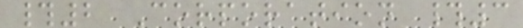#2 Corporation #3
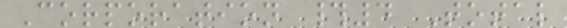Corporation #4 Total
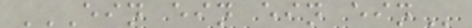EIN EIN EIN EIN
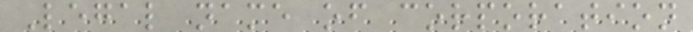Legal name of corporation
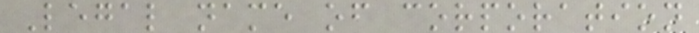Legal name of corporation
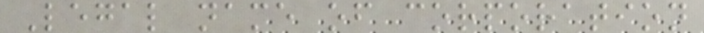Legal name of corporation
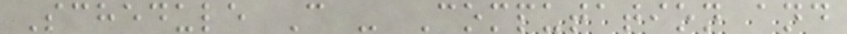Schedule C - Computation and
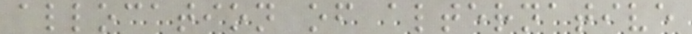allocation of alternative
